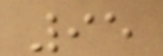95
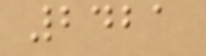2421
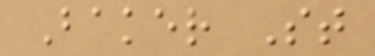Baker St
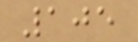105
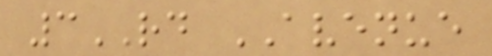3RD AVENUE
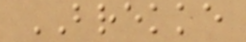BREKKE
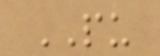PU
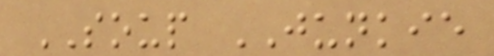SOUP JUNKIE
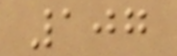107
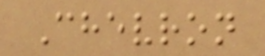Chevron
